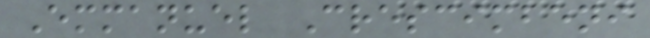Emmanuel Crescimbeni
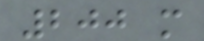200 m
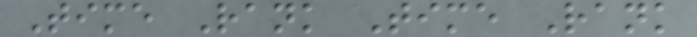Time Rank Time Rank
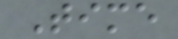Time
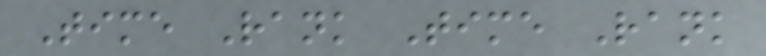Time Rank Time Rank
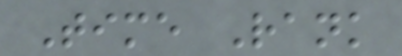Time Rank
